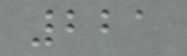221
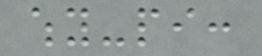why-pi:
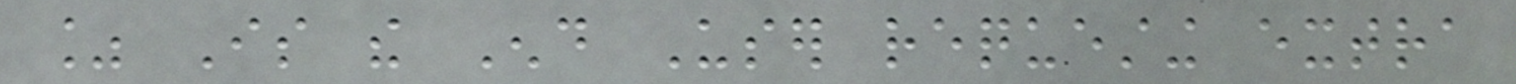% Is the End User requesting extra
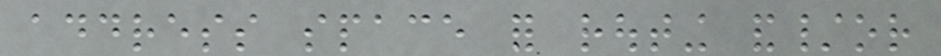address space for routing and/or
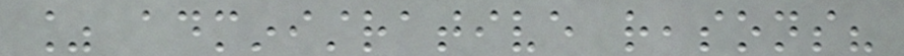% administrative reasons?
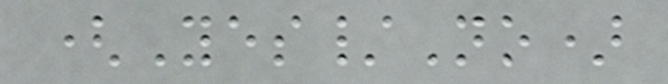(Yes/No)
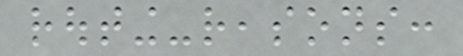routing-reasons:
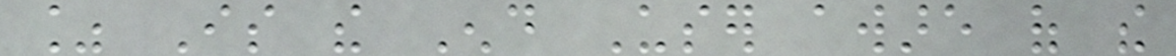% Is the End User aware of the
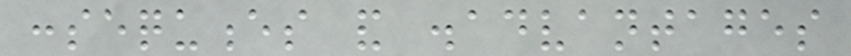consequences and disadvantages
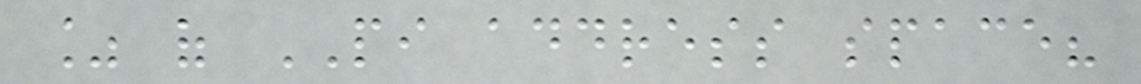% of PI address space?
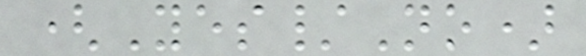(Yes/No)
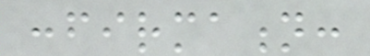confirmation:
